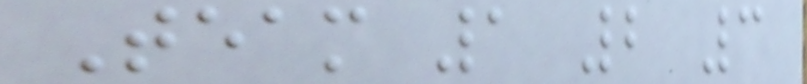Team 1 2 3
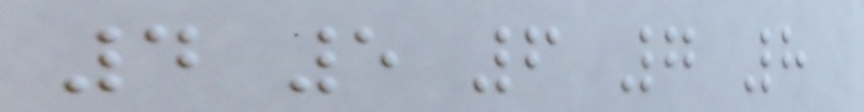4 5 6 7 8
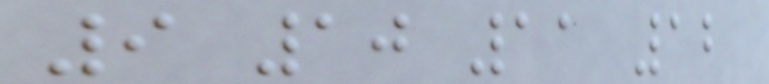9 10 11 12
